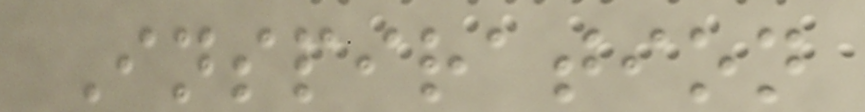Inspiration
